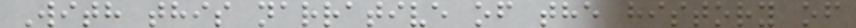With this narrative of the history of
